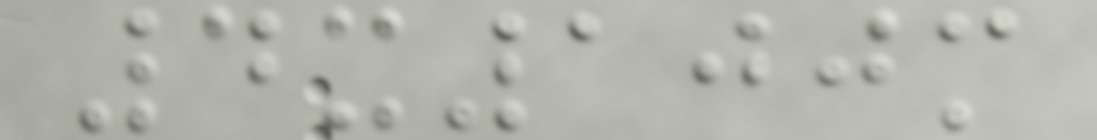4x100m
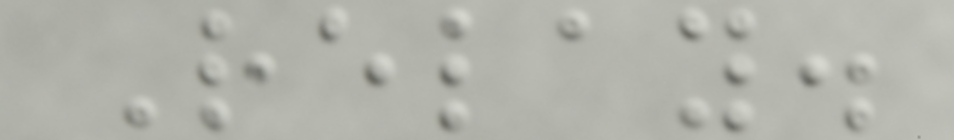Relay.
